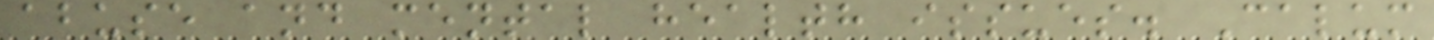abuse and mental health issues. Calum
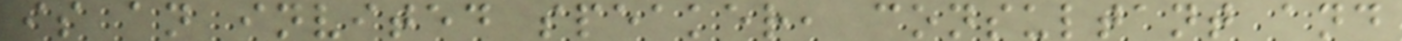is an invited speaker, consultant and
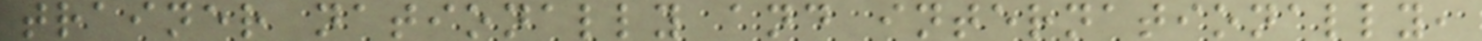trainer nationally and internationally,
